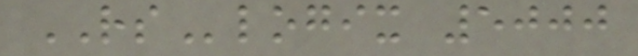RSlogix 5000
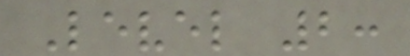Level 2:
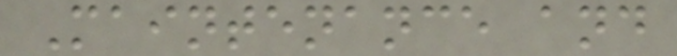Maintenance and
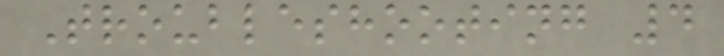Troubleshooting 4
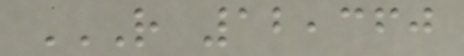R 12,360
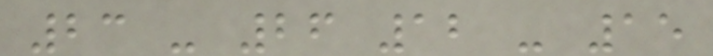23 - 26 12 - 15
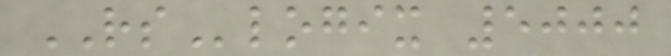RSlogix 5000
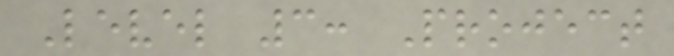Level 3: Project
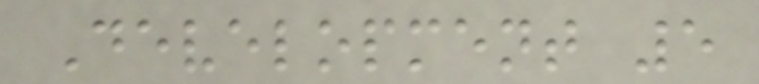Development 5
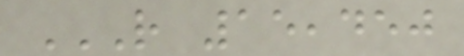R 15,450
